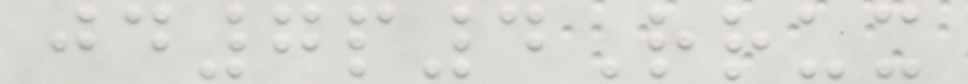jd7p4Rrux
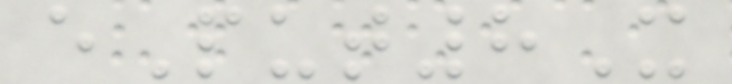ePut8X
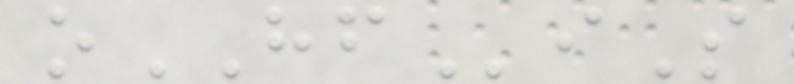oHFiS
